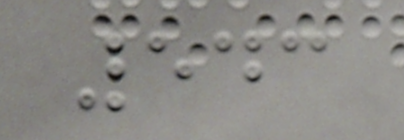543
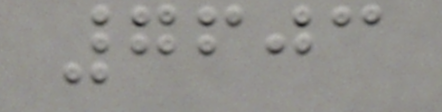7603
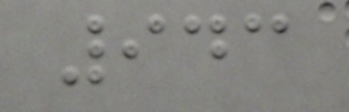943
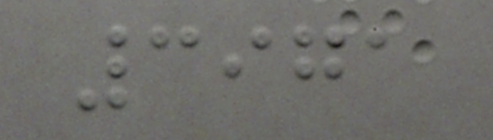3971
